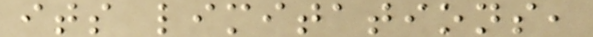its limitations,
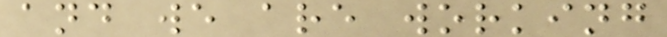and we are working
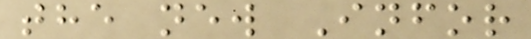the new Infor
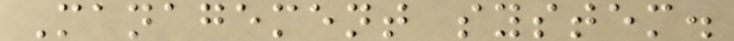Management system.
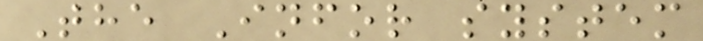The Infor system
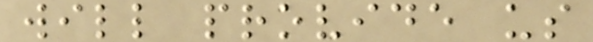will provide us
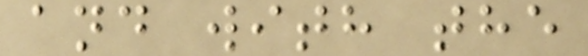and with the
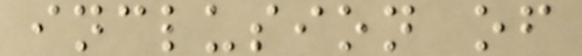inclusion of
